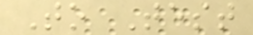To Test
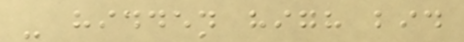- hidden high bid
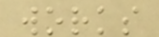works
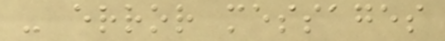- error messages
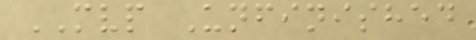MVP Unfinished
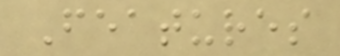Features
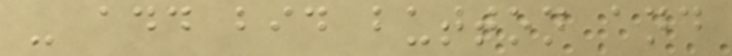- add bid button and
